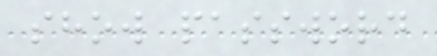show password
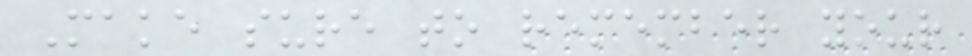Make sure to remember your
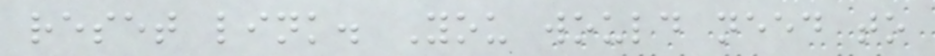reset link. You would need to
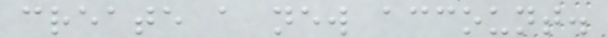create a new account.
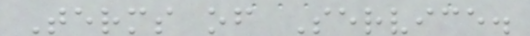Terms of Service.
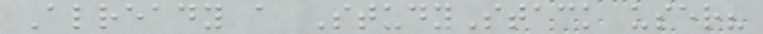Already a StudyStack user?
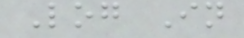Log In
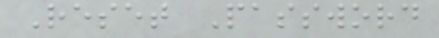Reset Password
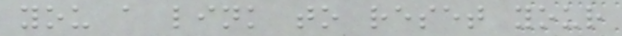you a link to reset your
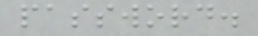password.
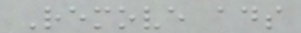Remove ads
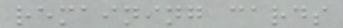remaining cards
